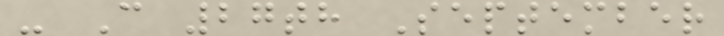- C 27th September
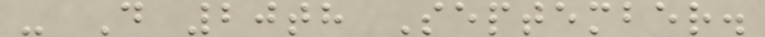- D 20th September.
